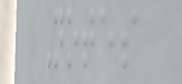Notes
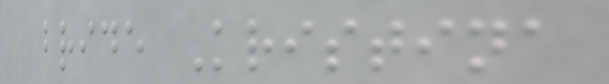bride Kristina
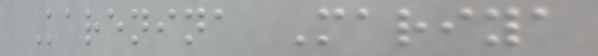Karenina Mariya
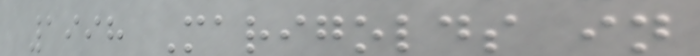1998 Marigolds in
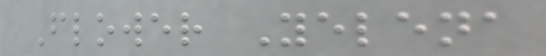Flower Yelena
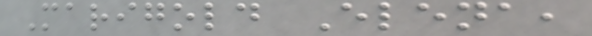Marigold Elena,
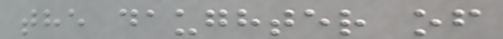the daughter of
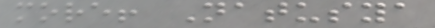more! Natusya
